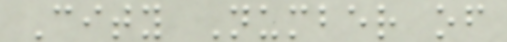City Number of
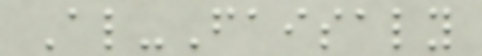Al-Faisaly
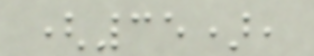(35),
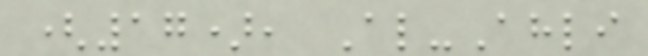(17), Al-Ahli
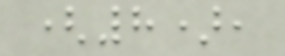(8),
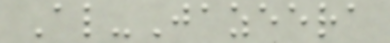Al-Jazeera
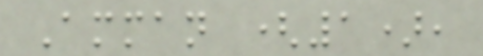Amman (1),
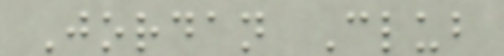Jordan Club
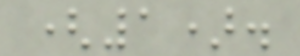(1).
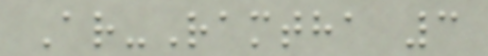Ar-Ramtha 3
